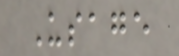Usage
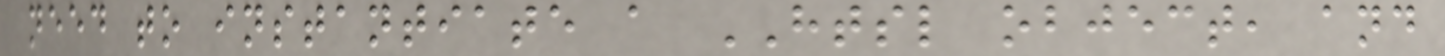need to instantiate a HTSL object, and
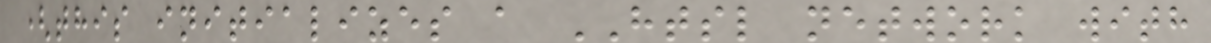(this initializes a HTSL network with
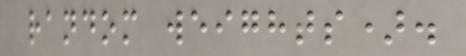random weights).
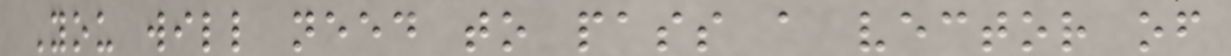You will need to pass a vector of
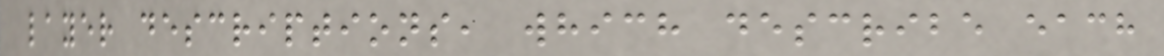layer descriptions, which describe each
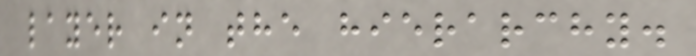layer in the hierarchy.
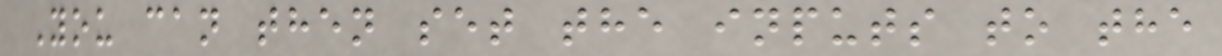You can then set the inputs to the
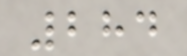284
